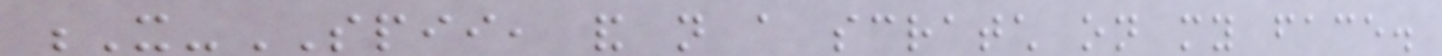X-SPII, and not a scratch on my face.
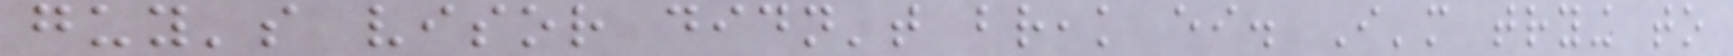guy's visor didn't break either. I'm trying to
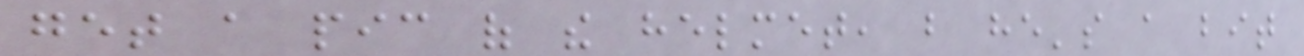get a pic of the helmet, but he's a bit
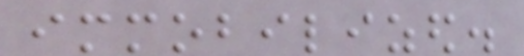immobilized.
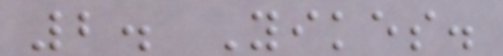2. Yikes.
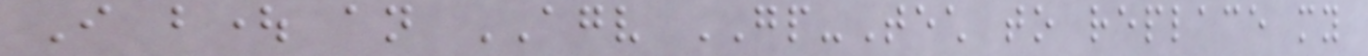I bought an AGV GP-Tech to replace my
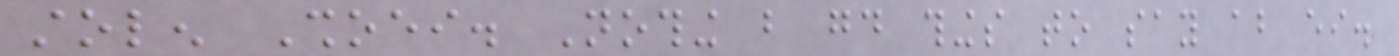stolen Shoei. Nothing but good things to say about either.
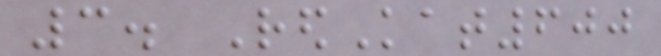3. RedKat600
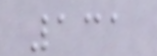131
